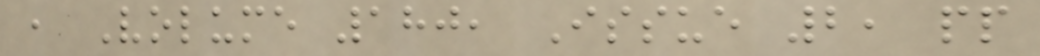, Volume 180, Issue 2, pp
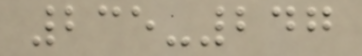235-247
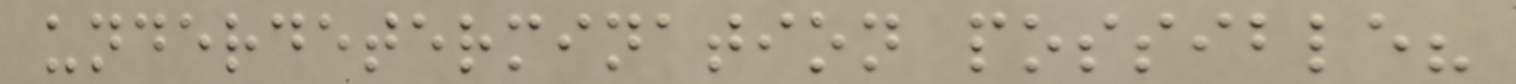underdetermination possible?
